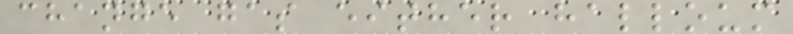change gas either halloum
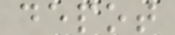depot
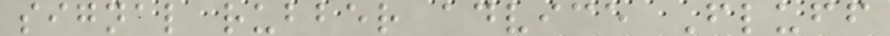signal rubber advice Fluff
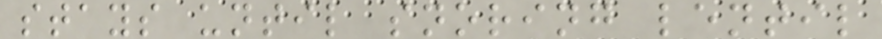stays until snoring lentil
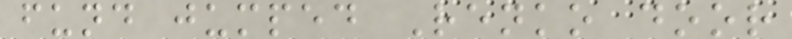fund jumped Renko door
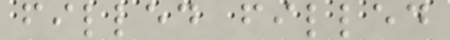filled filled
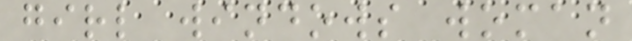girl windows woman
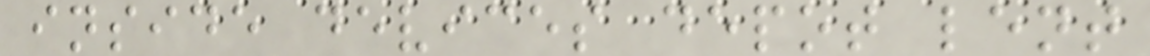inside devices depot lent
